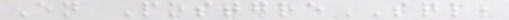En PostgreSQL,
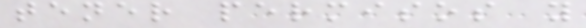tener permisos y
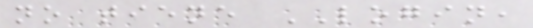no tiene LOGIN,
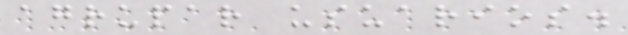agrupar usuarios.
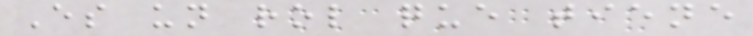Es un rol que tiene
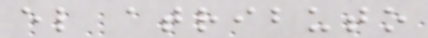el atributo
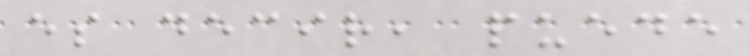es decir, puede
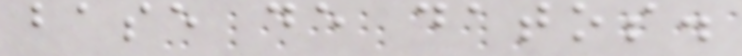base de datos.
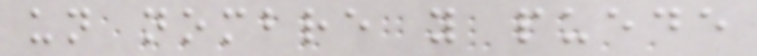un nombre y puede
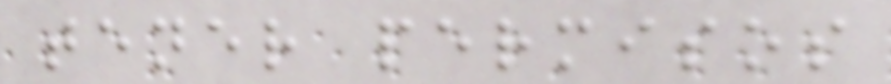tener permisos
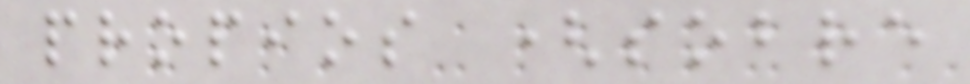propios (sobre
